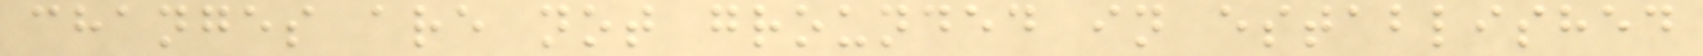changes are not grounded in established
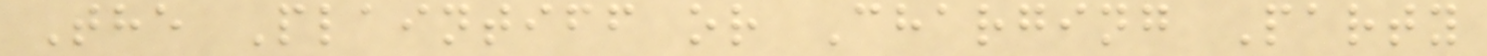The Plaintiff or Charging Party
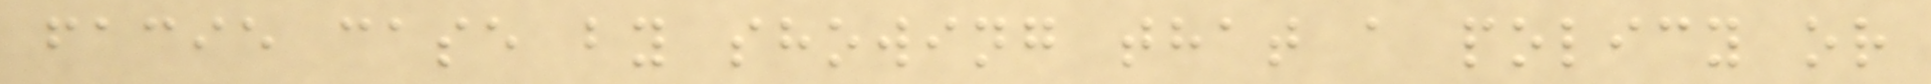facie case by showing that a policy or
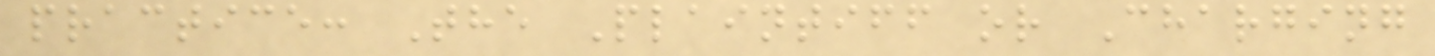practice: The Plaintiff or Charging
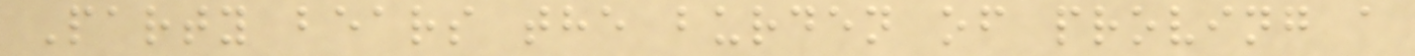Party bears the burden of proving a
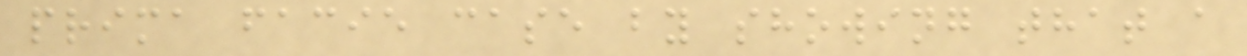prima facie case by showing that a
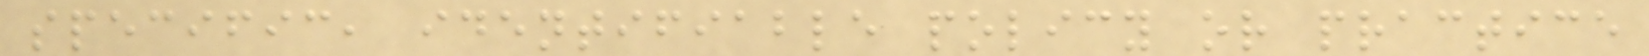specific, identifiable policy or practice
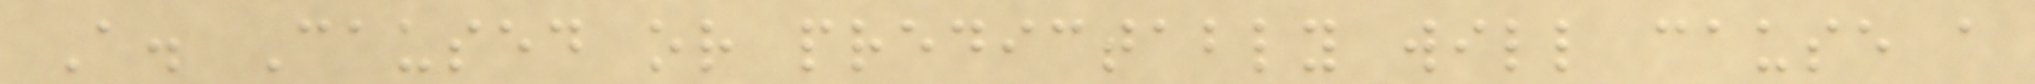A. Caused or predictably will cause a
